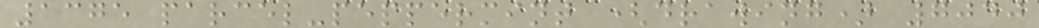1375 parcel-peppermint (drawing) 7040
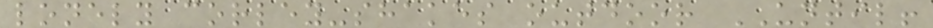lonely corley-shakes outdoor UNTIL!
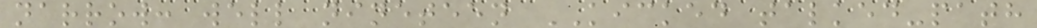narrow: well nineteen KICKED talked-path
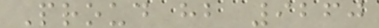Proud hb 9260
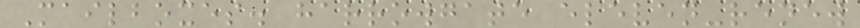Mailboxes. harrowgate eleven-renew
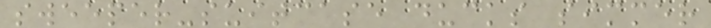sweeper-suitcase ducks simmer
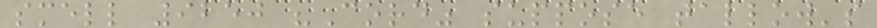smell 9250 "Cord" suppose tallow's
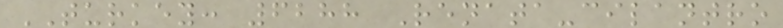TURKEY: 6288 Renata-cilantro
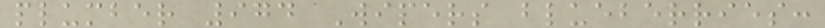plumber 974 Wipers blueberries:
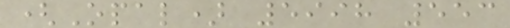(Opal) 5998 553
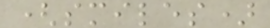(smiles)
